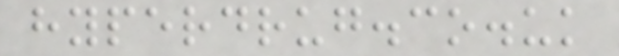hyperdrug.co.uk
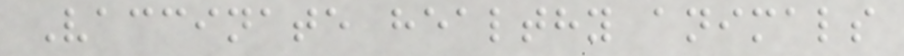Vaccinate healthy animals
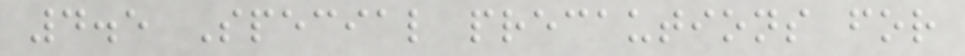4.5 Special precautions for
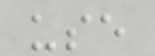use
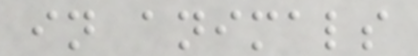in animals
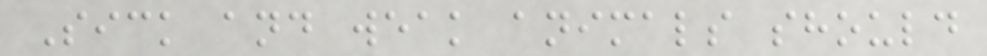Sick and weak animals should
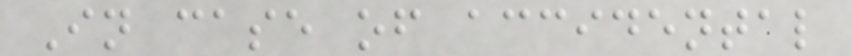In case of accidental
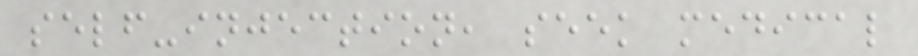self-injection, seek medical
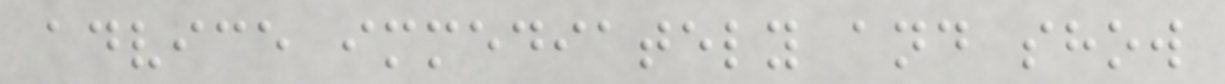advice immediately and show
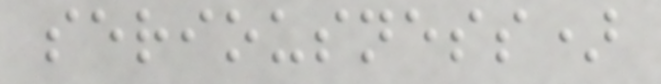seriousness)
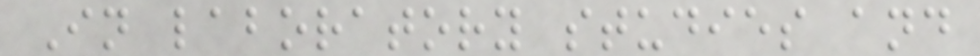In laboratory studies and
